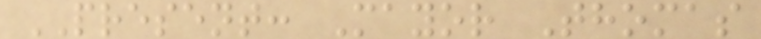PRESENT: Mayor Thomas
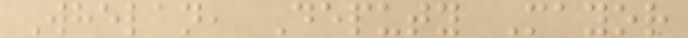Whelan, Deputy Mayor
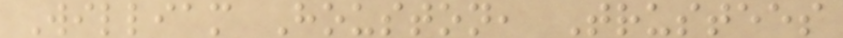William Houston, Trustees
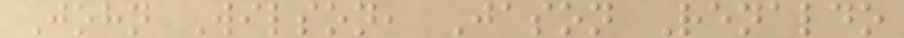John Wilson, Jason Renaldo
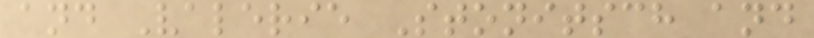and Valerie Stonitsch and
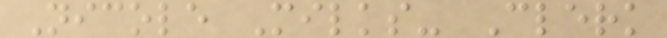Nicole Milks- Clerk
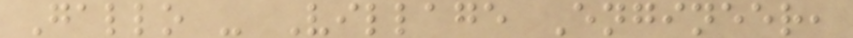Gallo - Village Engineer,
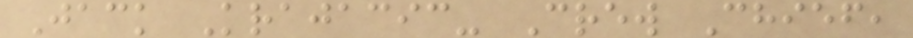Jack Krajacic- Crew Chief,
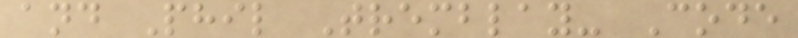and Phil Tremblay- Code
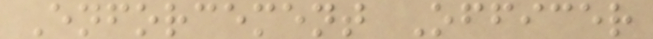Enforcement Officer
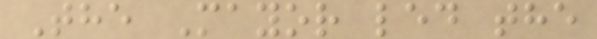The Mayor led the
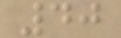40
